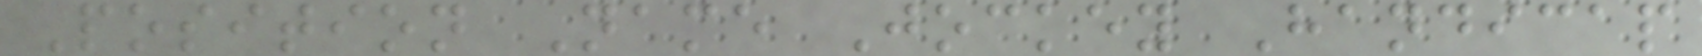Position Name Jockey Handicap
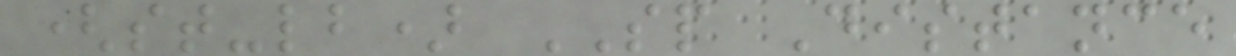(st-lb) SP Distance
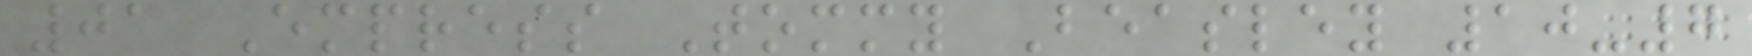01 Empress Tommy Beasley 10-7
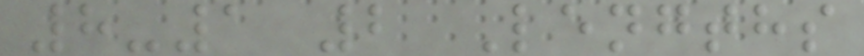8-1 2 Lengths
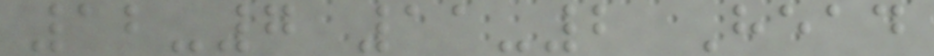12-7 11-2 Head
